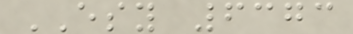ESY 6373
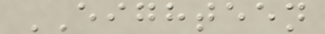EIGHTEEN
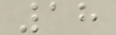18
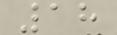18
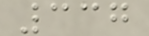337
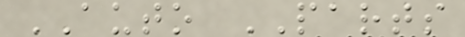AUTO PARTS
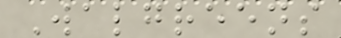Walgreens
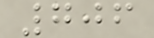706
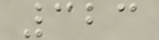323
